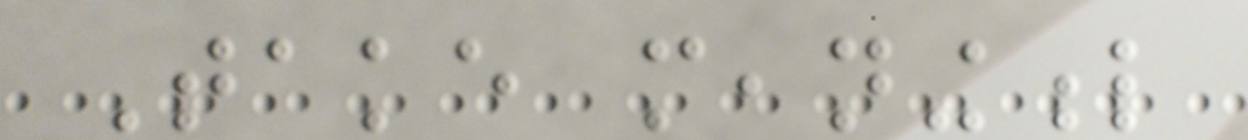Take meaningful
